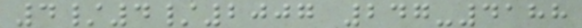4/4/2007 247-4188
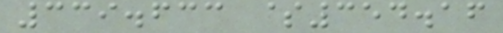339.633 $354.16
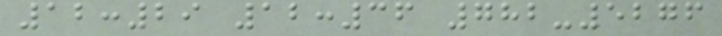12:29 12:36 782-5276
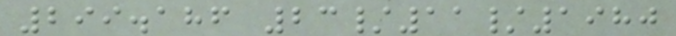299.186 23/11/1980
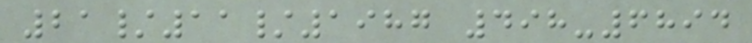21/11/1987 498-6894
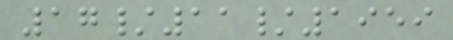17/11/1959
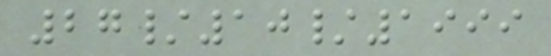27/10/1999
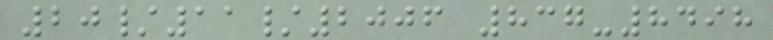20/11/2006 837-8498
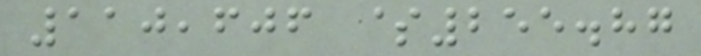110,606 $255.87
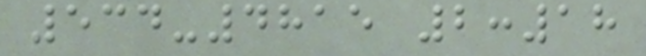534-4815 2:18
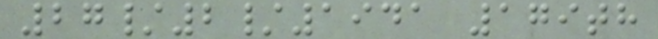27/2/1941 179th
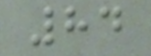84
